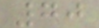70
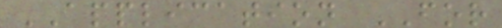APPLICATION FOR
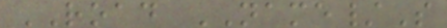ROAD NAME/S
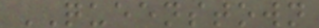QUEENSTOWN
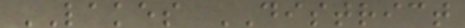LAKES DISTRICT
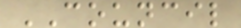COUNCIL
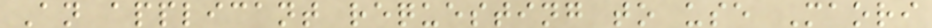An applicant requesting to use Maori
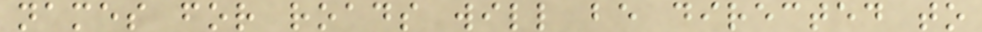names for roads will be directed to
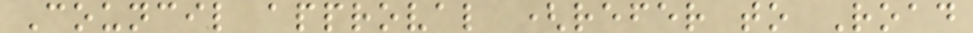Council approval (refer to Road
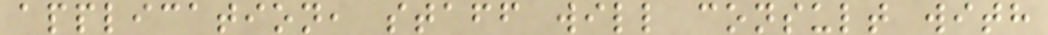application, staff will consult with
